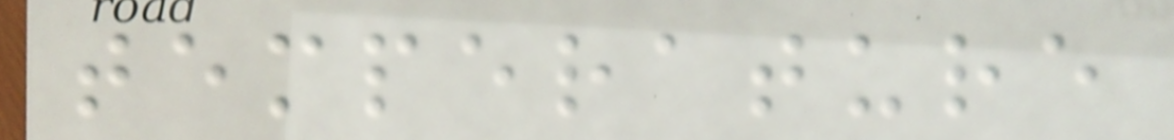temperature
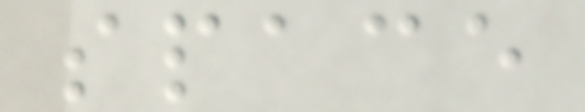space
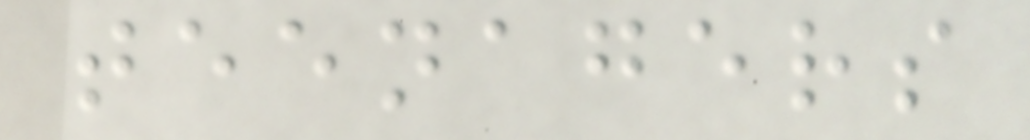teenagers
